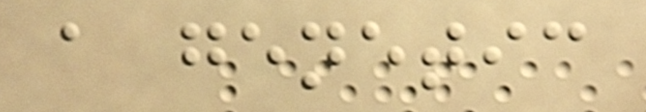a genetic
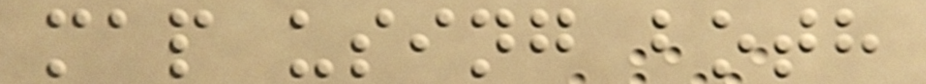map using both
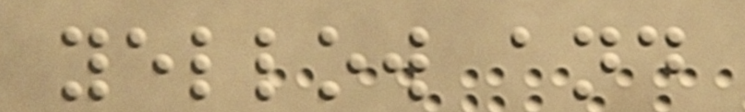yellow and
